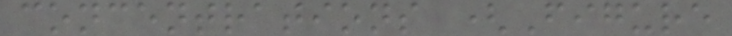concentrations (Figure
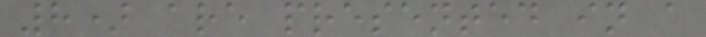8) are presented in a
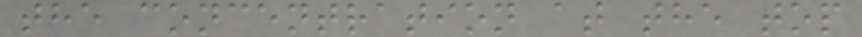the concentration at the top
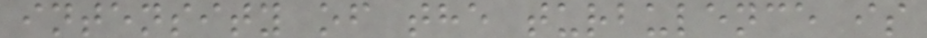intensity of the turbulence is
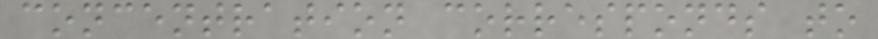concentration corresponds to
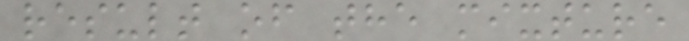result of the mixture
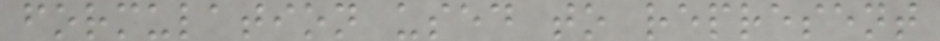formulation used to represent
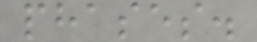phases.
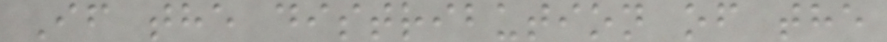If the distribution of the
